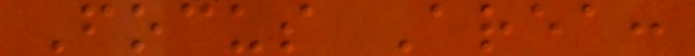Focus Area:
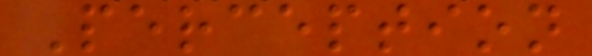Perception
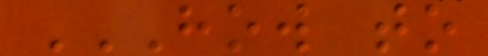HOW TO
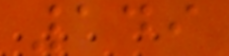149
